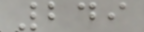249
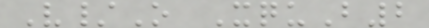V/O XquB2
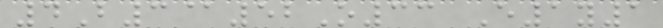4B3@52O33 E1y1
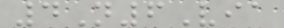4N6Via
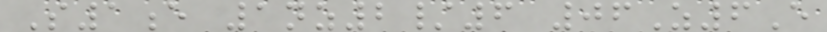S1e 1nz2/6 06Z6E
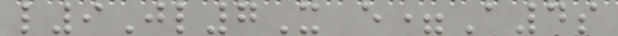l9Jl7X e=A4s
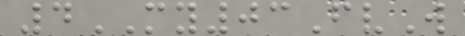4MY03FvW
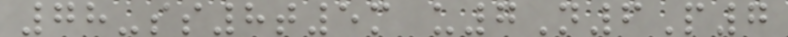78-ss8t5m u7N6P7
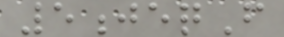5jeqF
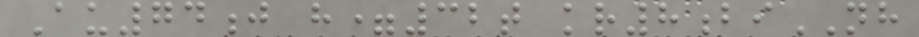Au74j h=32t kr8biNH
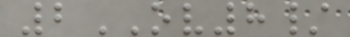2OV8/
